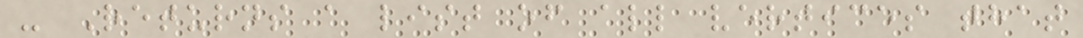- Returns a list of all vertices that
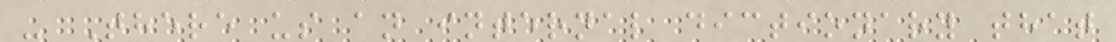- There us an internal dictionary that
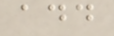add
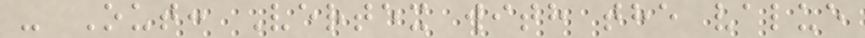- Out: Vertex with the value
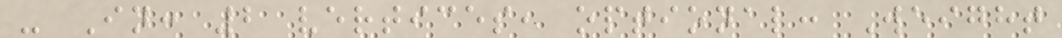- In: 2 vertices, optional: Weight
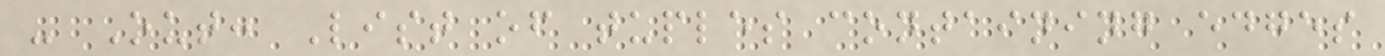- Out: List of tuples containing edges
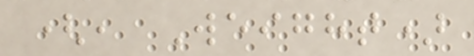(, Weight)
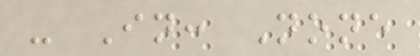- In: None
